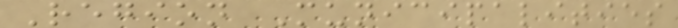Region Municipalities
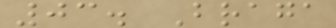03. Braga
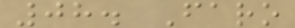08. Faro
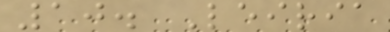10. Leiria
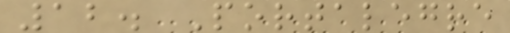12. Portalegre
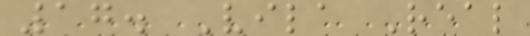17. Vila Real
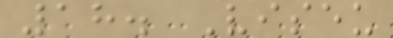18. Viseu
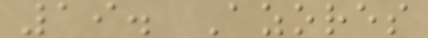19. Azores
